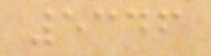5346
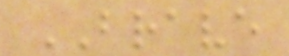BRAVE
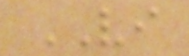VI
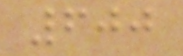600
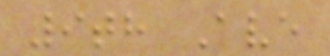9th Ave
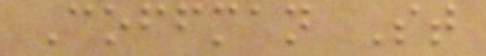Coffman St
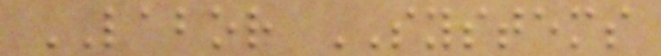LABOR SYSTEMS
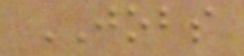JOBS
